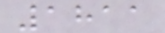1811
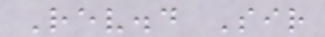Rev.d Sir
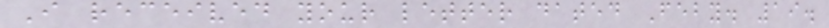I received your letter dated Feby. 19.
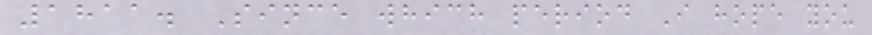1811. Since which period I hope you
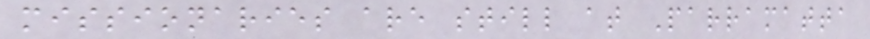missionaries are still at Parramatta
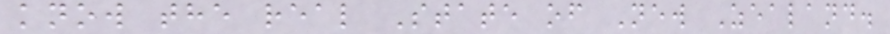know the real State of New Zealand.
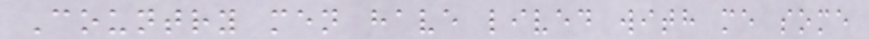Country men have lived with me some
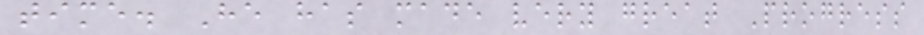time. He has made very great Progress
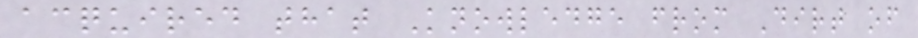acquired that Knowledge from Dirt of
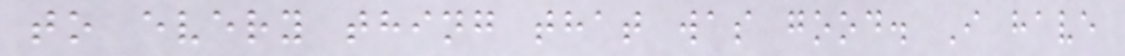to every thing that was good. I have
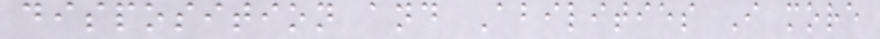disposition and Abilities I more
